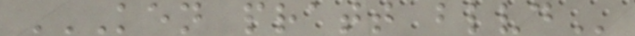KEN PRATT BLVD
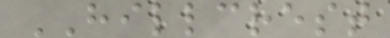HILLCREST
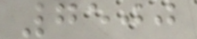7500
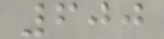600
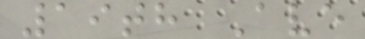19th Ave
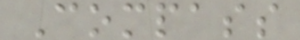Compass
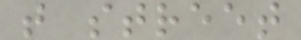t street
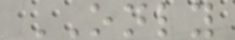ONLY
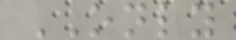ONLY
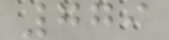779
